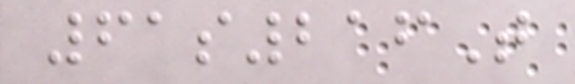61s216T
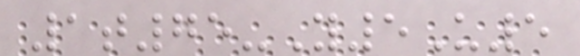1t75-Y5U5
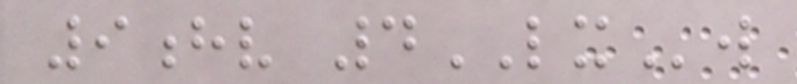9hv 4LXw
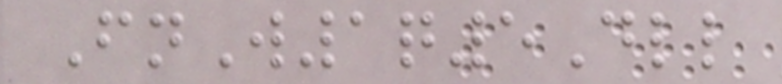FnW1q5Dll
